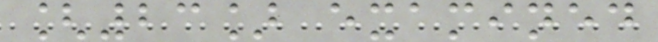[23] examined
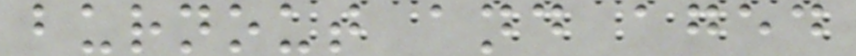burnout and aged
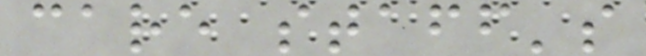care staff's
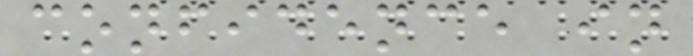confidence in
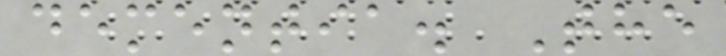dementia. The
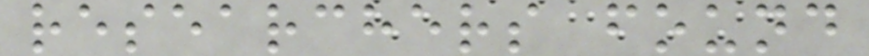researchers found
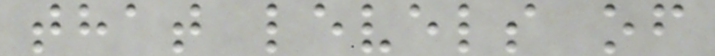that levels of
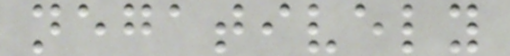negatively
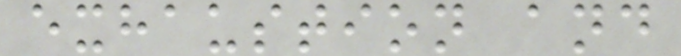exhaustion and
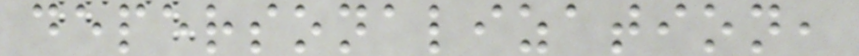depersonalization,
